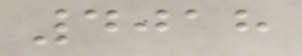4018
